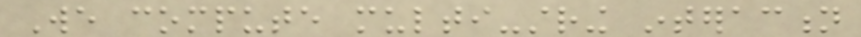We compute multi-string interaction
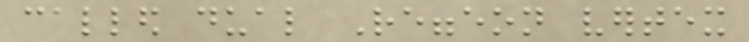called dual Reggeon vertex
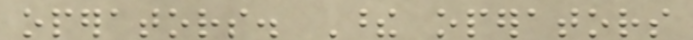operators. These operators
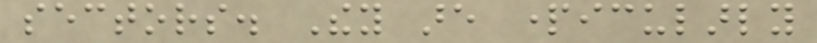sectors. They are particularly
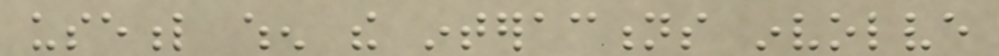useful when the interactions involve
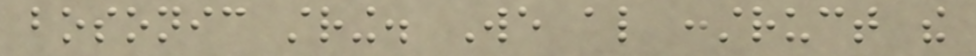bosonic string. We also construct the
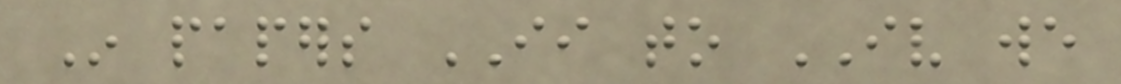In papers II to IV we
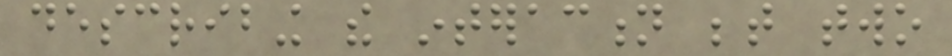describing the interaction between two
